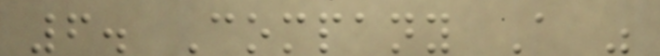6. Company A was
